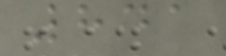841
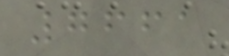7661
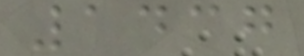1437
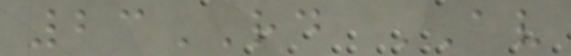23RD AV
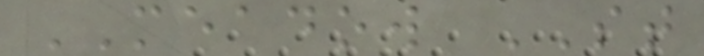MEADOW ST
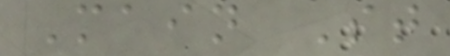Main St
